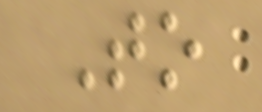To
